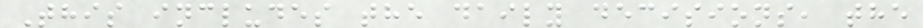This includes the daily decisions, the
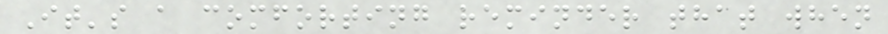It's a comforting reminder that when
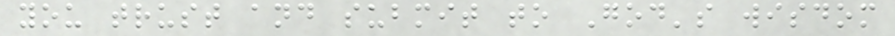you trust and submit to God's wisdom
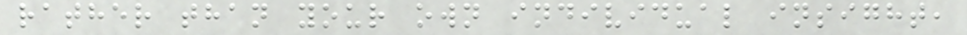rather than your own individual insight,
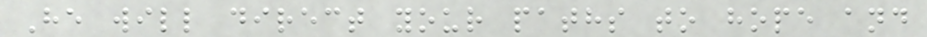He will direct your paths to hope and
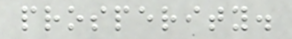prosperity.
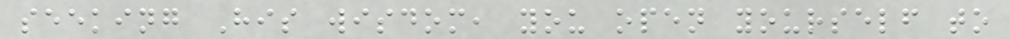seeking His wisdom, you open yourself to
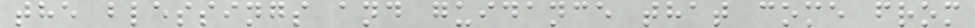the blessings and guidance that come from
